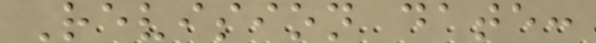Revision date:
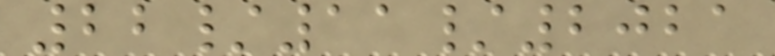22/11/2021
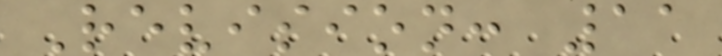Revision: 11
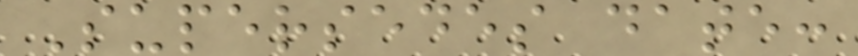Supersedes date:
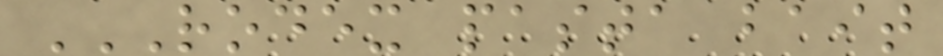RODEX PASTA BAIT
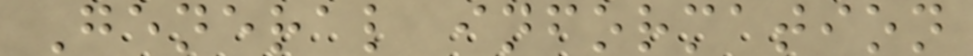General information
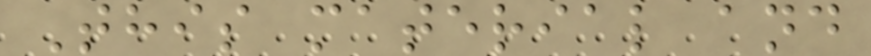This material and
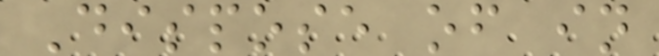Dispose of in
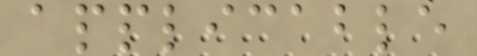applicable
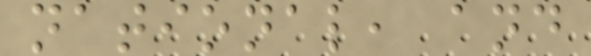national, and
